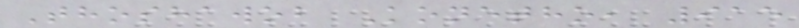Thoshawob Konetho, 915
